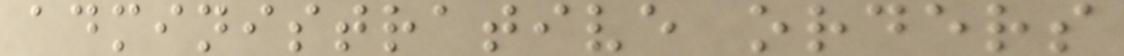administrative orders
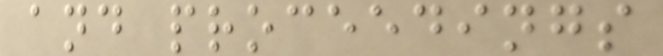and proceedings
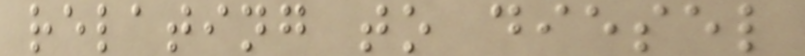relating to diesel
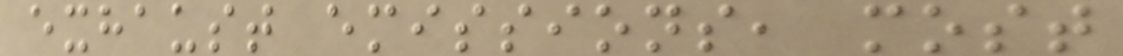exhaust emissions, most
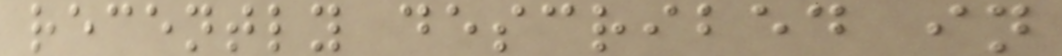recently described in
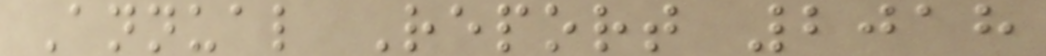Annual Report 2018
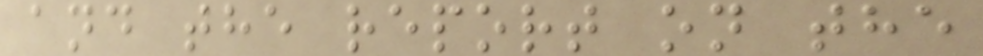and the report on the
